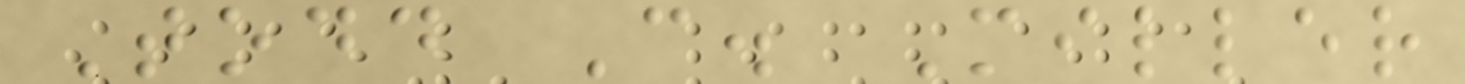Todd C. Miller
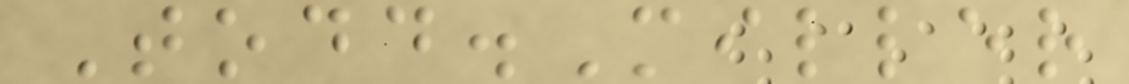Todd.Miller
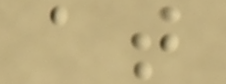at
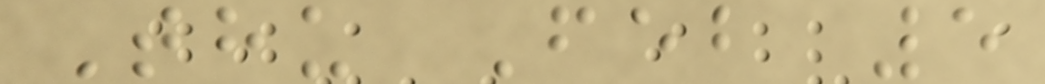Thu Feb 5
